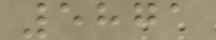5871
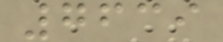7639
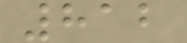812
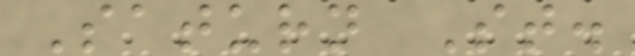Saturn St.
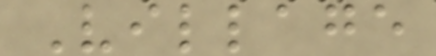Village
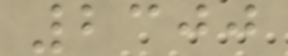2300
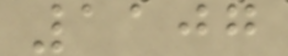1107
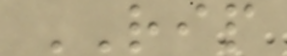RIP
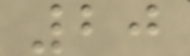20
